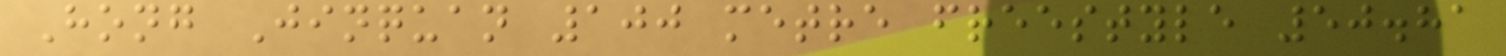Hong Jinquan 100 metre freestyle 50.81
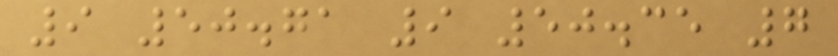9 50.71 9 50.35 7
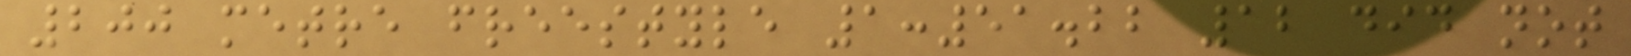200 metre freestyle 1:51.22 12 did not
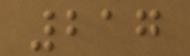217
